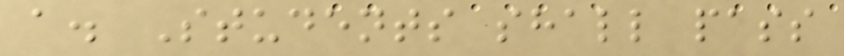a. Students shall pass
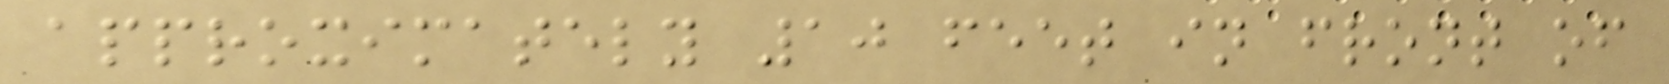approximately 10 feet in front of
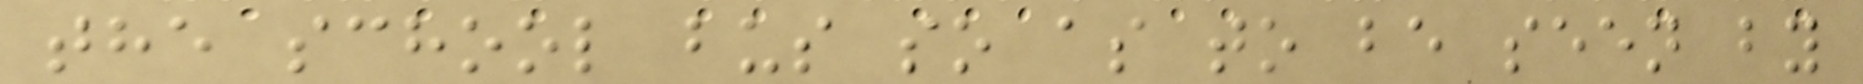the school bus so as to be seen by
